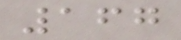167
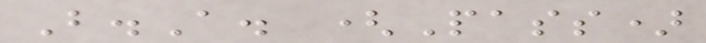B.A. (Pass)
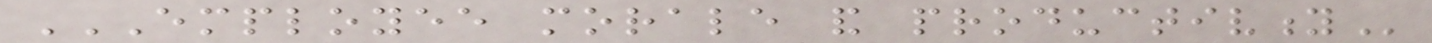EMPLOYEE MORALE AND PRODUCTIVITY
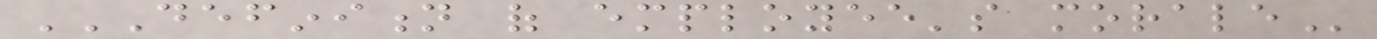DEFINITION OF EMPLOYEE'S MORALE
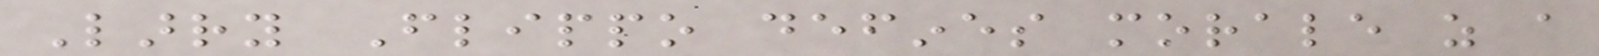Larry Flippo defines morale as a
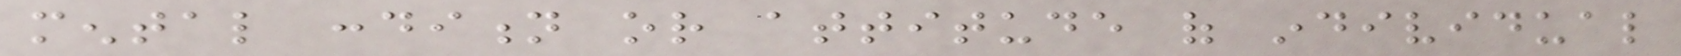mental condition or attitude of individual
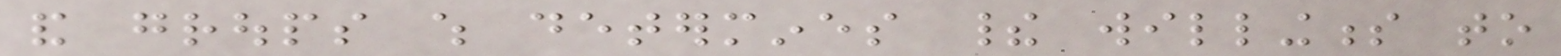and groups which determines their willingness to
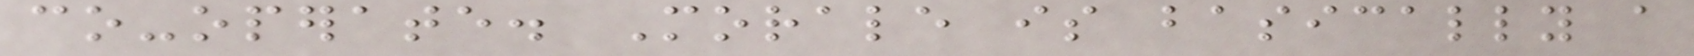co-operate. Morale is basically a
